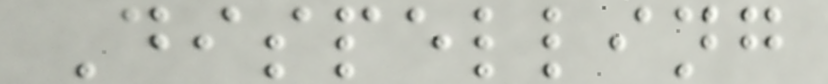Dispelling
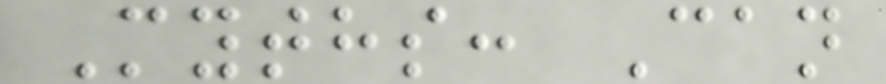Myths: Can
